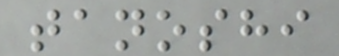tanoshi
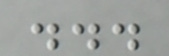...
